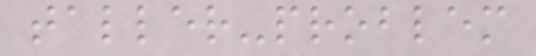taller-problem
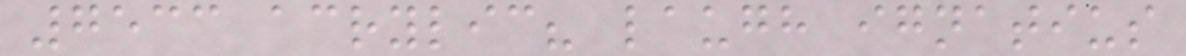7533 acrylic? laugh ignatius
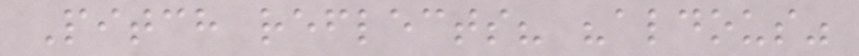Pitch reflects? "aldous"
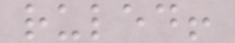ruled!
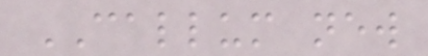CALLUM new
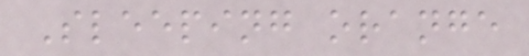Sleeping orange
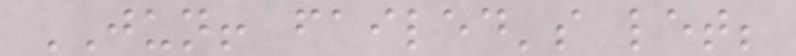JUN! failed's let;
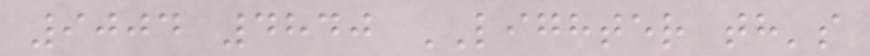9004 4840 LIGHTER th's
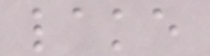lake
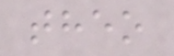theo
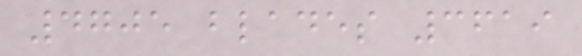4705 blades 3619
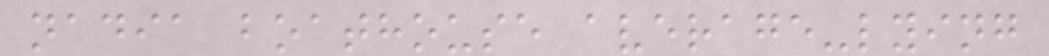nadia boathouse average-lying
